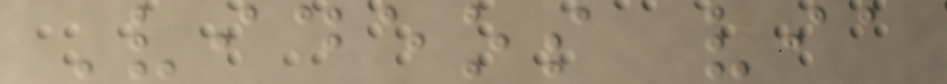Videos via
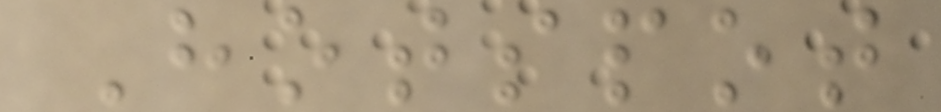Hotspot
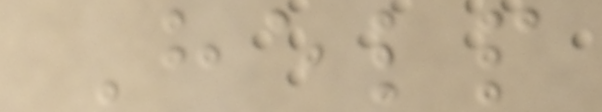Help
